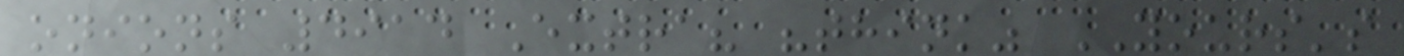onions 4914 Extra? "think" YOURS's
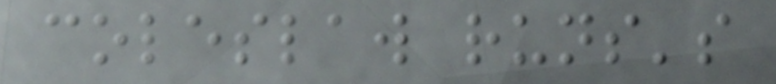coleslaw runs's
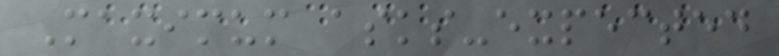Maximum asks-expected
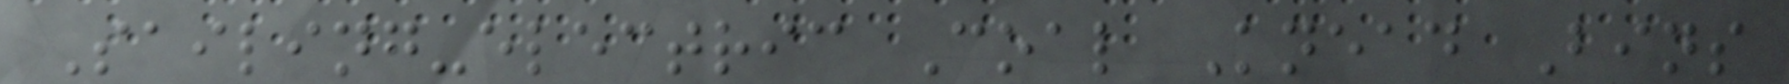Sailing-electric Coal Knead Bins
